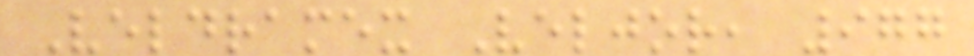Veldramex Veljor, 977
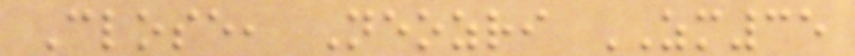Close, Neozri ZM35
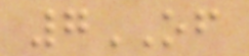7OF
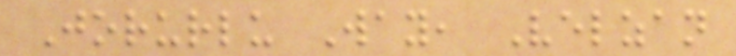Jorurlu Way, Velzan
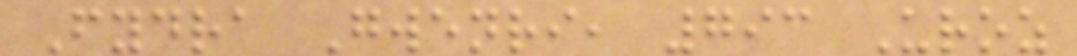Fydra Gwenri, 793 Uroz
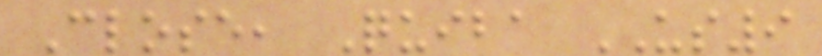Close, Quiba US9
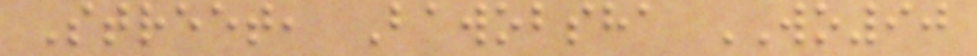Street, Bawobsha WO90
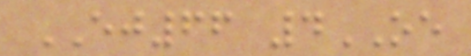EJ66 4OE
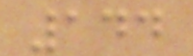144
